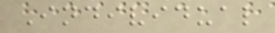Individual
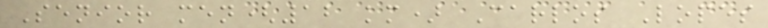Senior men(12 km) Carlos Lopes
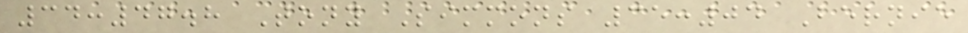34:47.8 Tony Simmons 35:04 Bernie
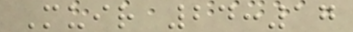Muir 24:17
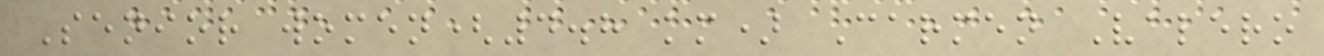Senior women(4.8 km) Carmen Valero
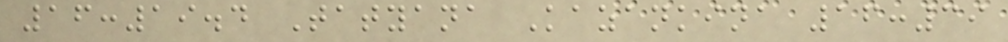16:19.4 Tatyana Kazankina 16:39
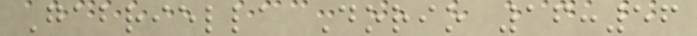Gabriella Dorio 16:56
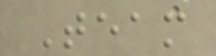Team
